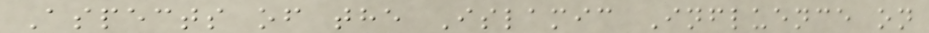Aspects of the Islamic Influence on
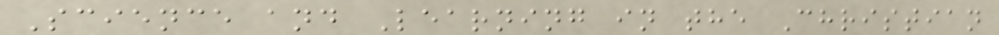Science and Learning in the Christian
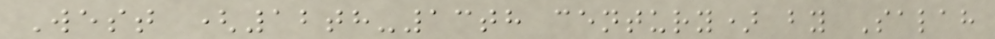West (12th-13th century) by Salah
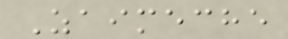Zaimeche
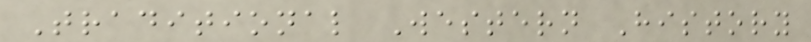Traditional Western History
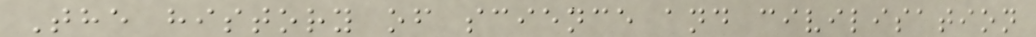The history of science and civilisation
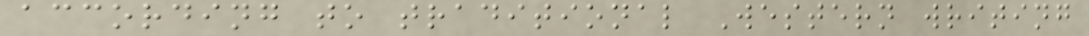according to traditional Western writing
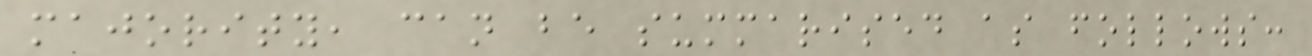majority, can be summarised as follows:
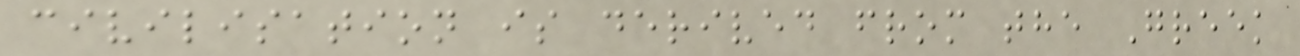civilisation is derived from the Greek
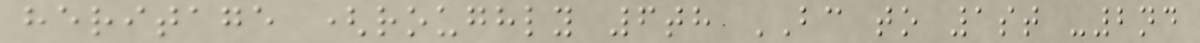heritage (roughly 6th BC to 1st -2nd
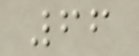66
